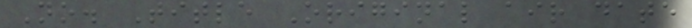No. Title Original air date
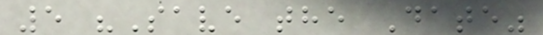5 "Save the Date"
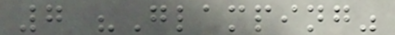7 "Glamping"
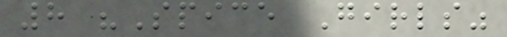8 "Spice Girls"
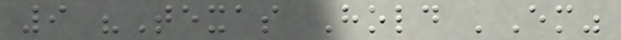9 "Texas Hold 'Em"
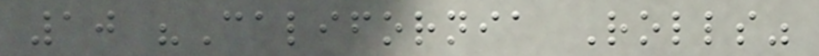10 "California Rolls"
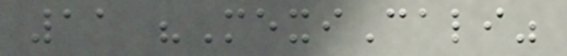11 "MexiCali"
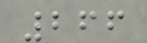266
